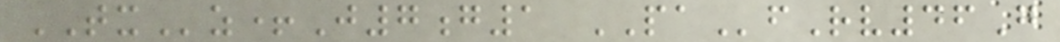TXz+J7g1 PAfRv46G
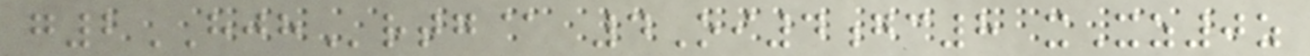g2HJHrtg@ 4Oi4gc8 xXz0z
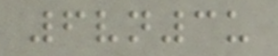6vn3u
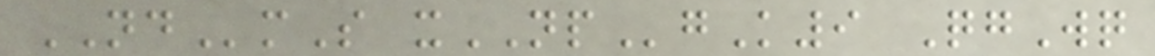NDmS xNPgK9 QgWq
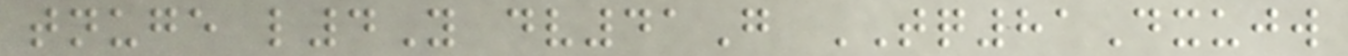tnuge l4Y dv41G TQ81Dxujw
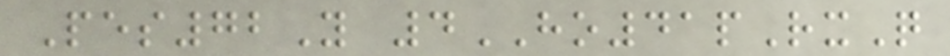Pes72Y 4HO41pRxQ
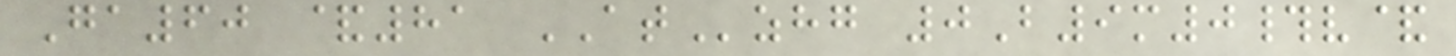Ga60 &81 ATzhg 0B9m0#v&
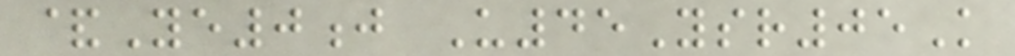&Ye0j U45Ysr05K
